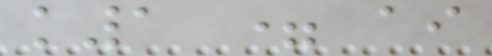k1 = ai
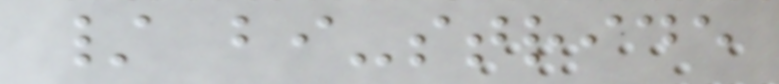/ bi-stride
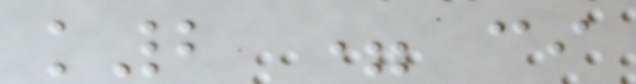k2 = ci
